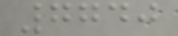7740
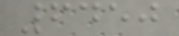6450
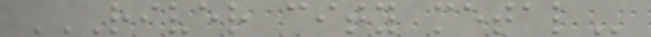RIVER CITY METAL
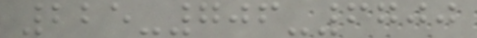225-706-6700
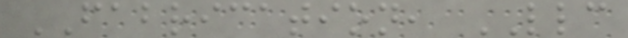FABRICATION, LLC
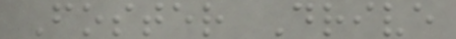Foster Drive
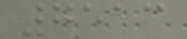7513
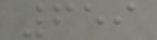659
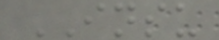INSU
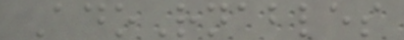AdoRnables
